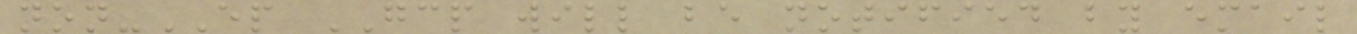non-EP GCP will be notified by email
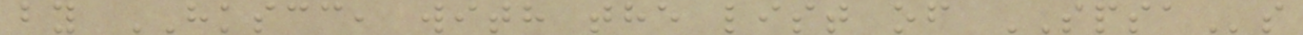by HKSCC, with the list of SPSAs
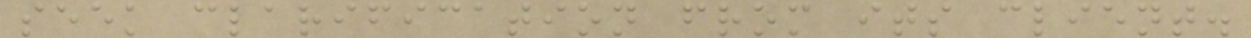seek clarification from its client.
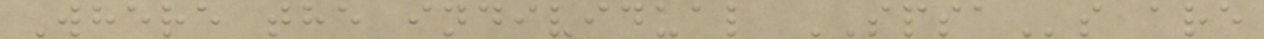Where the individual SPSAs are
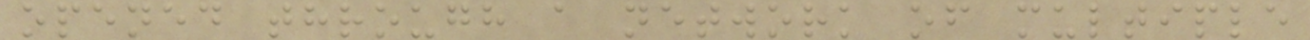opened through a network of multiple
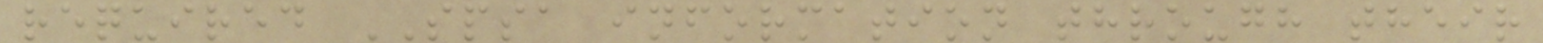required SPSA information through their
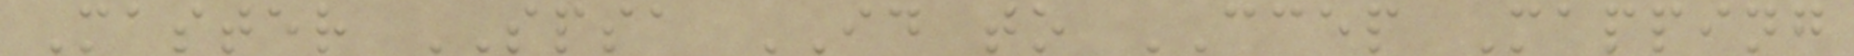Master SPSA ID to CCEP Mapping
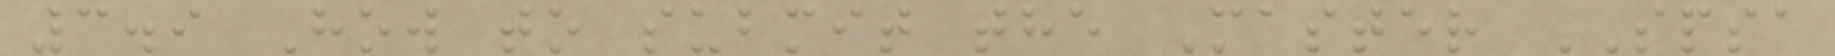3.9 How to submit the Master SPSA
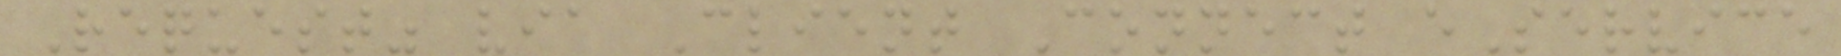Request" via Client Connect eService
